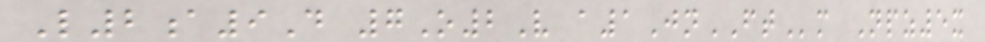L2a9D 7O2V a1JnFTm Npz5x
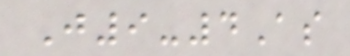J9-4As
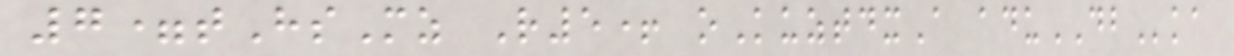7=tHsMz R5+ oKuztdxA aduDBka
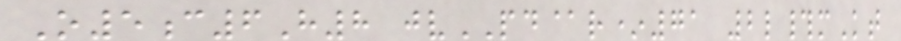O5c6H8 jvPD@r*71 2l#mKt
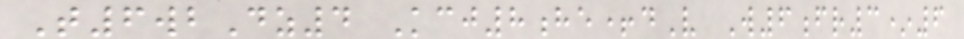T6wbDz4 Kcj8he+dV W6fr3*6
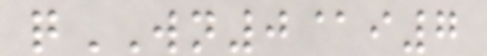qWN0@i7
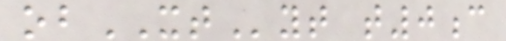obXTyt t0c
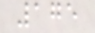175
